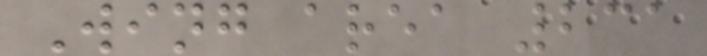Wing area 231
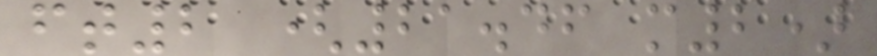ft2 (21.46 m2)
